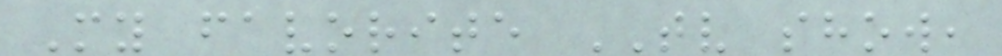My favorite TV show,
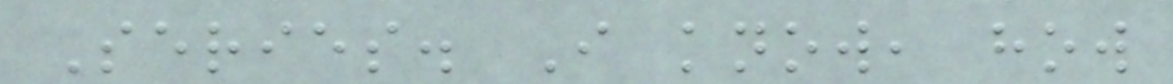Series. I know, how
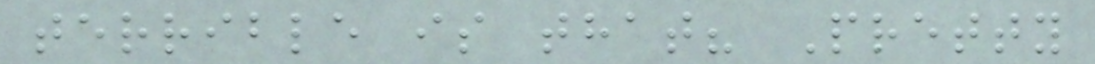terrible is that? Pretty
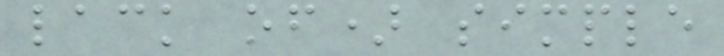lack of) simple
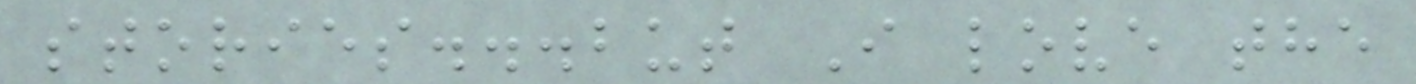stories...but I love the
